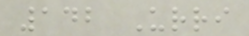142 Urri
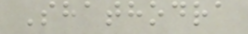Shathodra
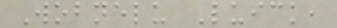Wobnelu Luick,
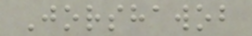Jorshawob
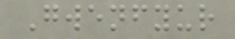Gwenfyur
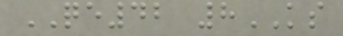QE42 8KS
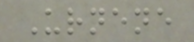Urnene
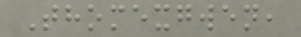Thomexgwen,
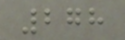278
